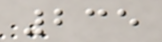235
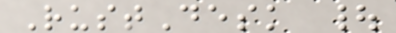RustDesk |
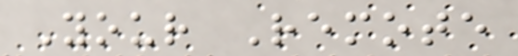Your Remote
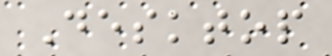Desktop
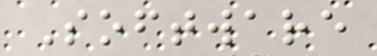Software
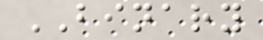BINARY
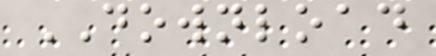DOWNLOAD
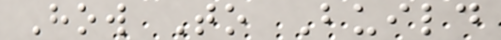How To Build
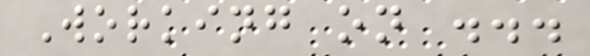Working on ...
